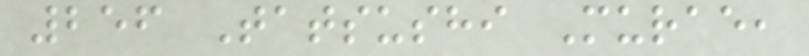256 Tatsushi Murae,
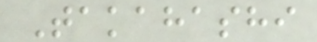Takahashi
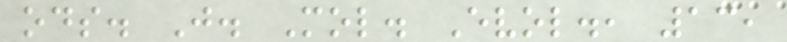ods. J. Mol. Evol., 13,
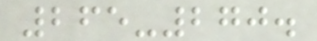265-270.
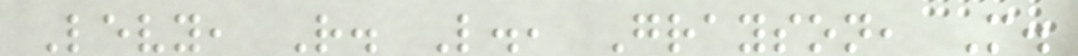Levy, R. L., Grayson, M.
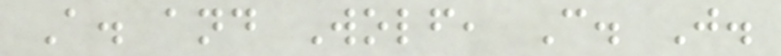A. and Wolf, C. J.
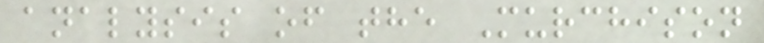analysis of the Murchison
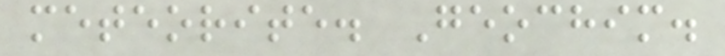meteorite. Geochim.
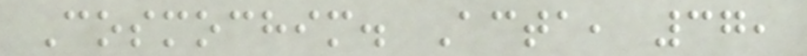Cosmochim. Acta, 37,
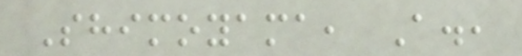Shimoyama, A.,
